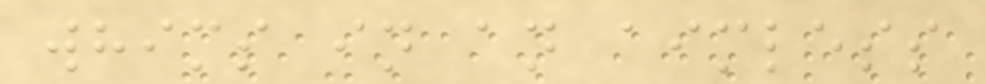whims in an aimless
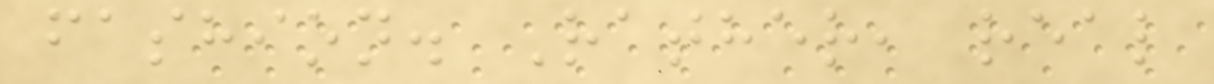fashion. Rather, real
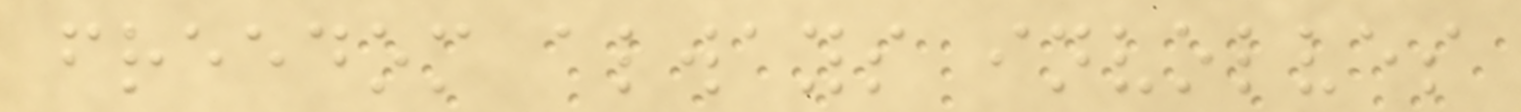freedom always involves
